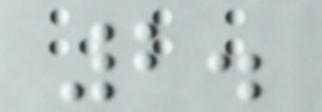2.
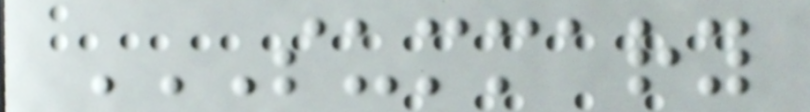SUMMARY
